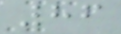86
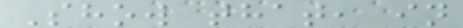Show that, in
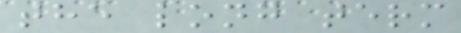the long term
